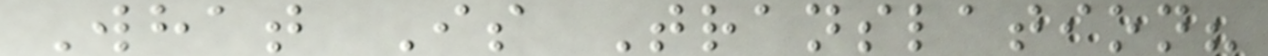What Is Translation?
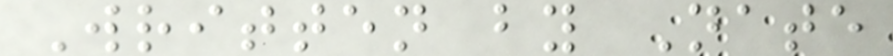Written by Nate
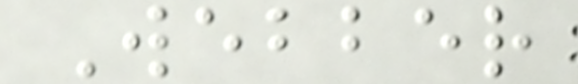Webber
